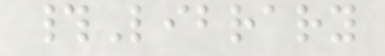#Library
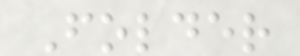Folder
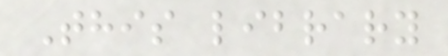This library
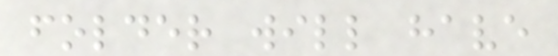folder will have
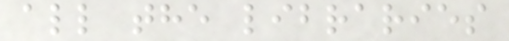all the libraries
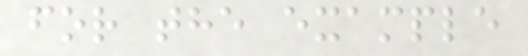for the example
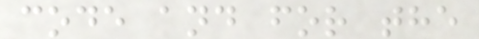code and for the
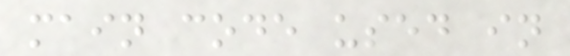main code used in
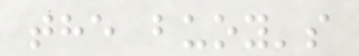the buoy's
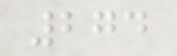274
